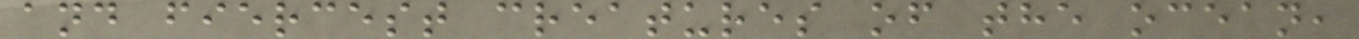and fiercest creatures of the ocean,
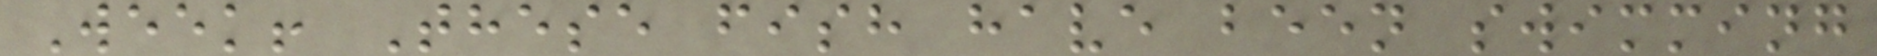Week! These fish have been swimming
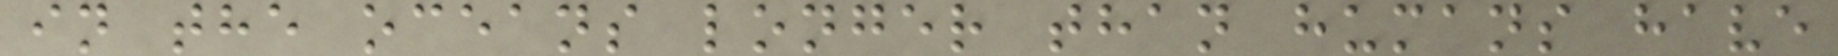in the oceans longer than humans have
